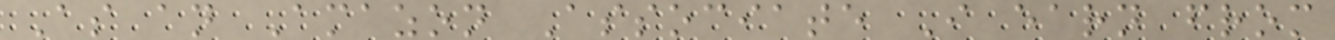As an Amazon Associate I earn from
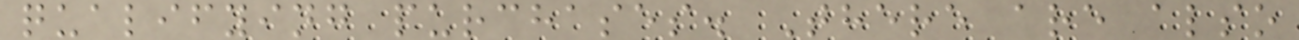qualifying purchases. There are also
